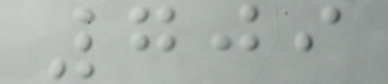709
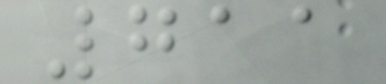711
